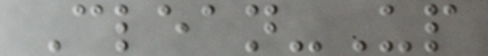Clean-Up
